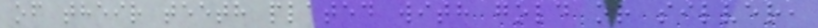of their teeth plated with gold or silver,
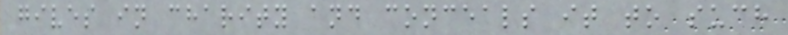gives in charity and conceals it to such
